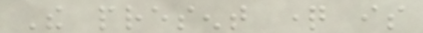The present question is
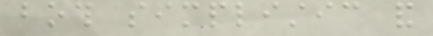both simplistic and
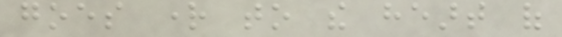goes right to the heart of
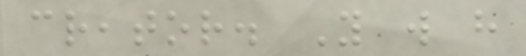creator. You will have
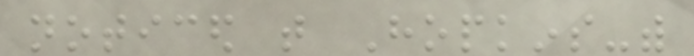noticed that Hopkins-with
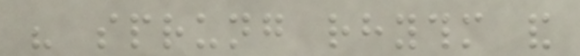his sprung rhythm and
